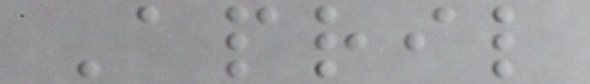April
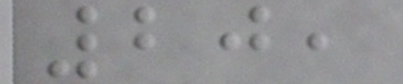20,
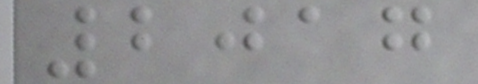2017
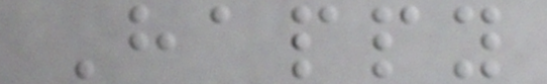Happy
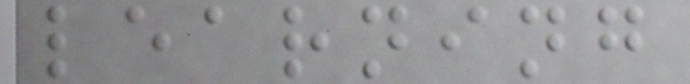learning
